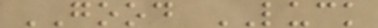GOOD LUCK
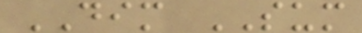DIM SUM
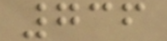736
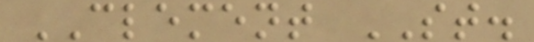CLEMENT ST.
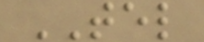TEL
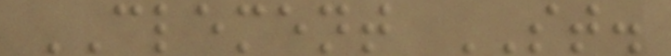CLEMENT ST.
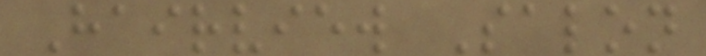Hairview Salon
